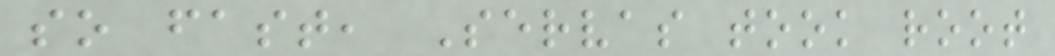so fast, Servas took root
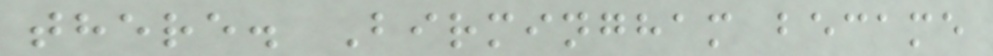there. Birmingham became
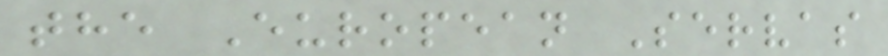the European Servas
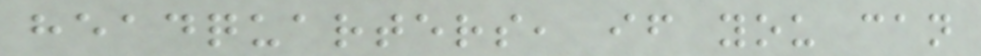headquarters, if you can
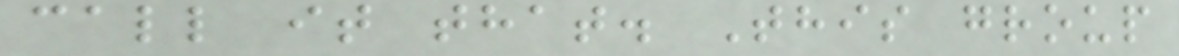call it that. This group
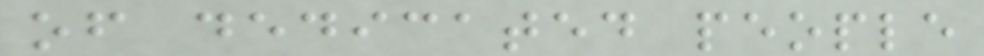of dedicated people
